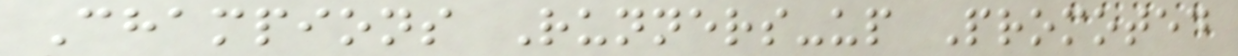Champions Runners-up Promoted
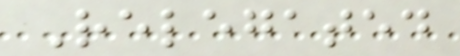Relegated
